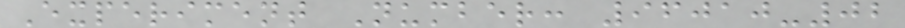Experiment Number: 96010-02
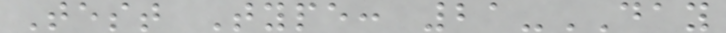Test Type: 21-DAY
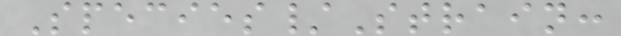Species/Strain:
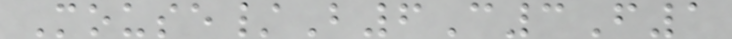Mouse/B6C3F1
